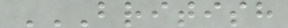BRITISH
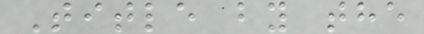Title by the
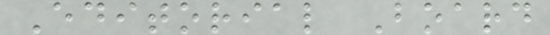Editorial Board
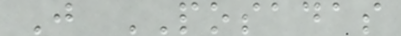J POSADAS
